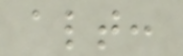alt:
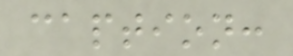caption:
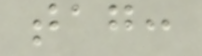tag:
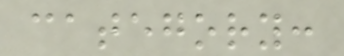category:
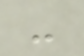-
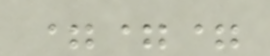===
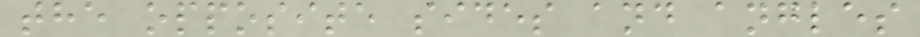the opposite sides and angles
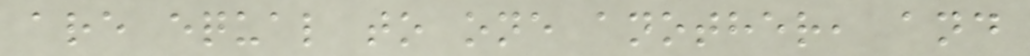are equal to one another, and
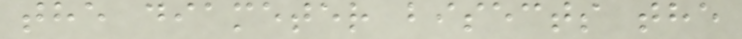the diameter bisects the
